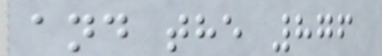and the 876
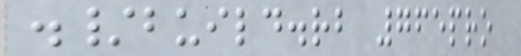./build.rb 765pro
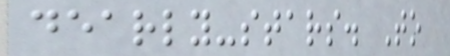dearly-stars. To
